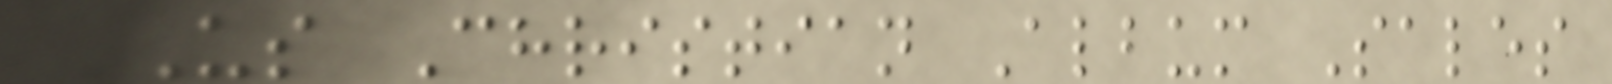US Christian Album Sales
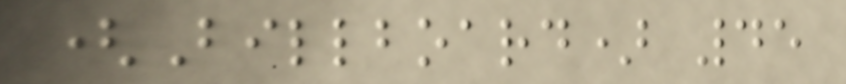(Billboard) 45
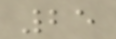25
